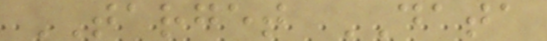TARGET DATA
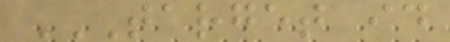TARGET ID
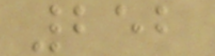252
